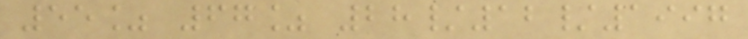55% 67% 28/12/1997
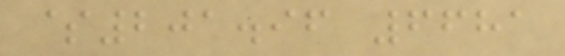$201.96 6681
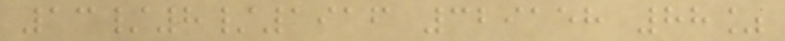13/8/1916 329158 88%
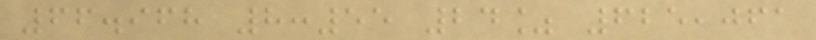66.968 8:55 24% 625,061
